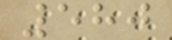580
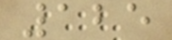125
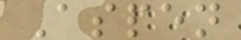Aspen
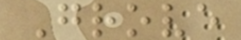Grove
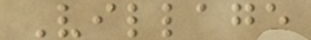Village
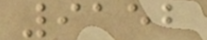9152
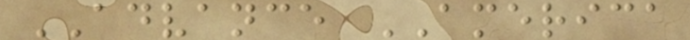ADVANCE AMERICA
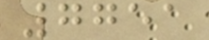7751
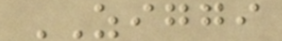ZIGGI
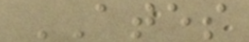ATES
